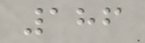186
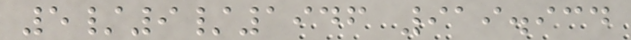5/9/1946 919.934
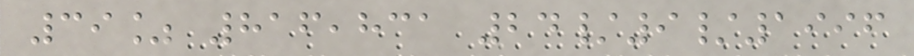39% 816,831 24/9/1996
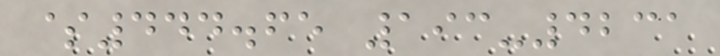$444.65 193-4231
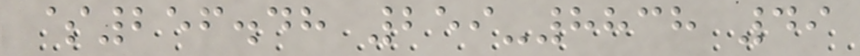$256.48 259-8838 49
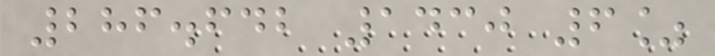286.642 1430 6%
